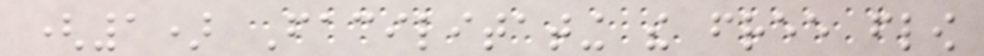(1) Facilitating the free flow
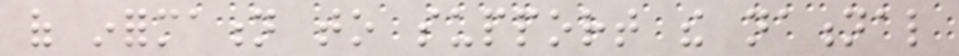of information to support the national
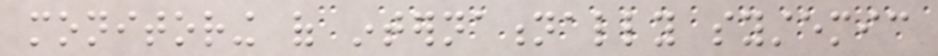monitoring of internationally systemic
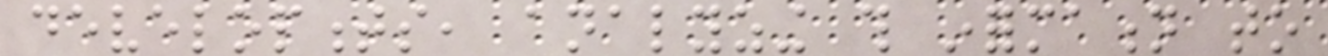developments, analyzing this information to
